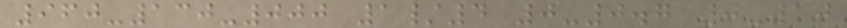960-130-000 1/4 0-0.7 0-10
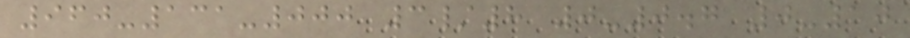960-131-000 3/8 0-0.7 0-10
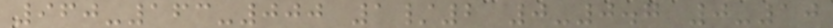960-163-000 1/2 0-0.7 0-10
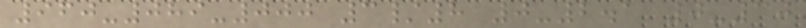960-089-000 3/8 0-2.1 0-30
